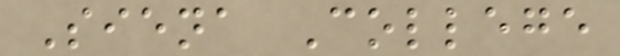Siena College
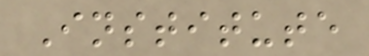Institute
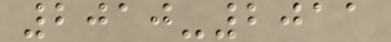2010-2011
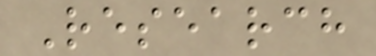Research
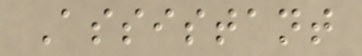Assistant
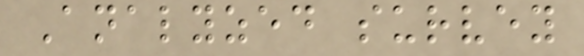Analyzed survey
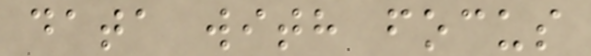data with focus
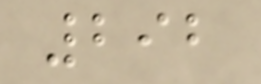292
